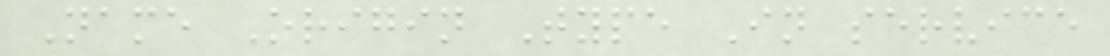Name Origin Type In service
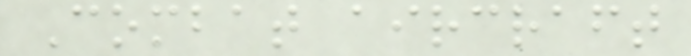Combat aircraft
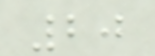20
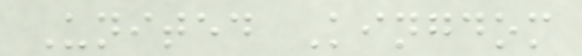United Kingdom
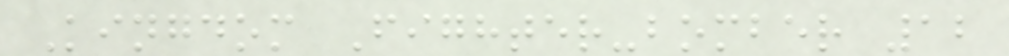Kingdom Fighter-bomber 12
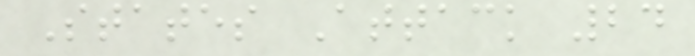States Attack 24
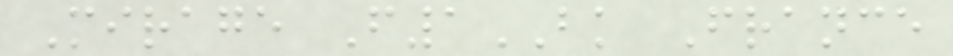Mirage F1BK France
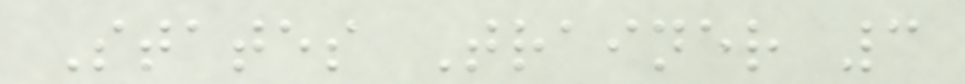States Trainer 3
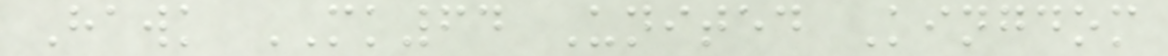Hawk MK64 United Kingdom
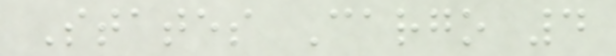States Cargo 4
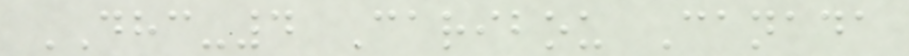DHC-4 Caribou Canada
